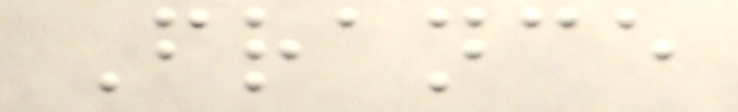France
